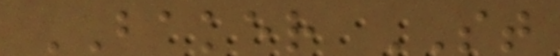BAKER ST
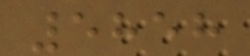5858
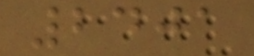2401
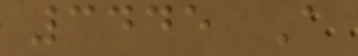3445 A
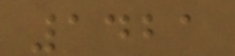1421
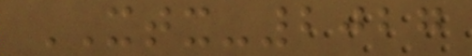XTX-2027
